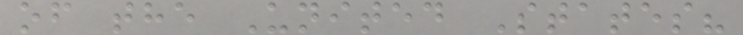of the United States?
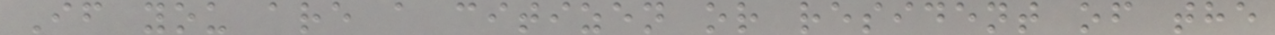If you are a citizen or resident of the
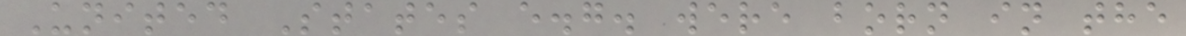United States e.g. were born in the
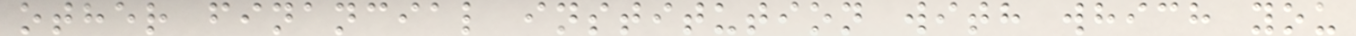other financial institution with which you
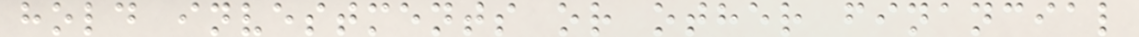hold investments or other financial
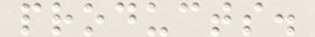products.
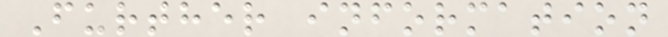Further information
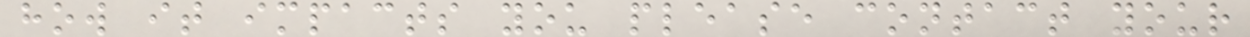how it impacts you please contact your
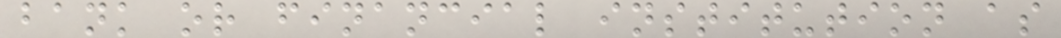bank or financial institution as
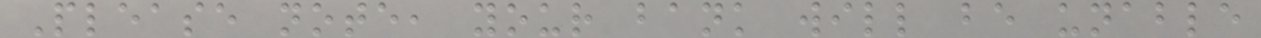Please note, your bank will be unable
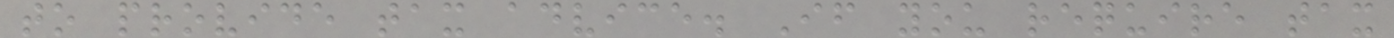to provide tax advice. If you require tax
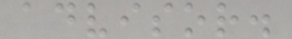advisor.
